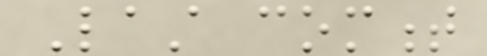Last comment
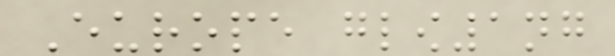Europe glow1ng
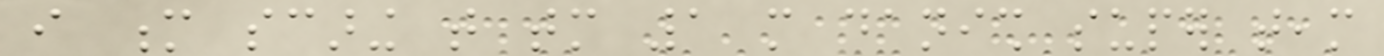i m scaring that tomorrow 1 more danish super team
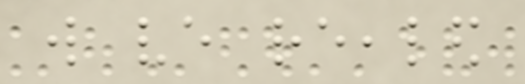will ve reealed
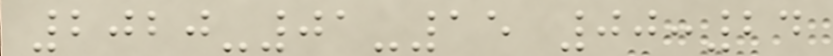2020-01-15 00:24
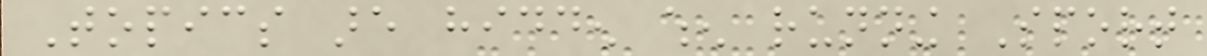Topics are hidden when running Sport
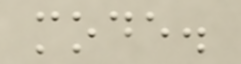mode.
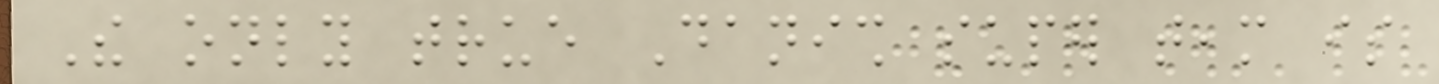The only true Danish super team is
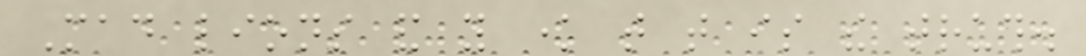Mad lions and you know that that is the truth.
